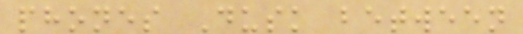phones Dusk between
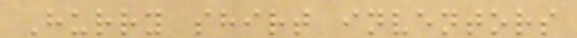Hurry shirt inventors
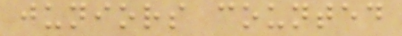juniors counted
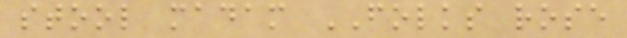stool madam FOLKS rose
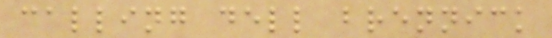calling dell brennick
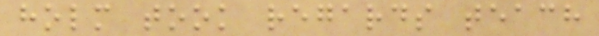holm took regards teach
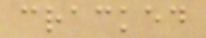cracked
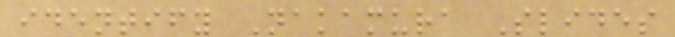identify Nakamura Slides
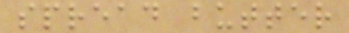spread butter
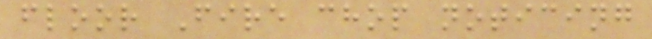floor Fire chop noticing
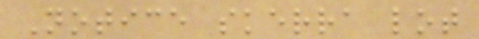Notice skerra lot
